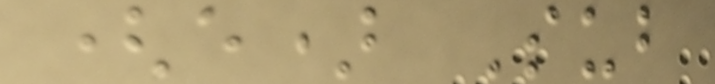(e) Sub
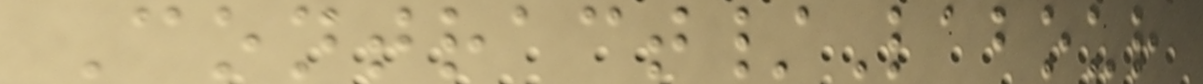Contract/Labour
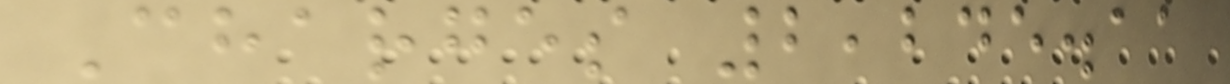Charges 2,245.11
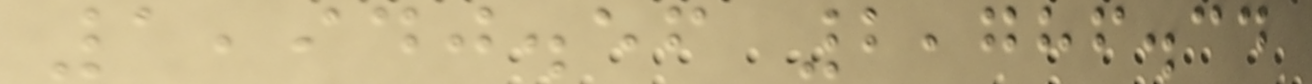1,940.56 2,786.34
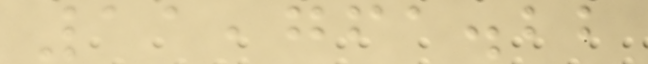11,761.22
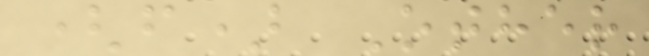(f) Other
